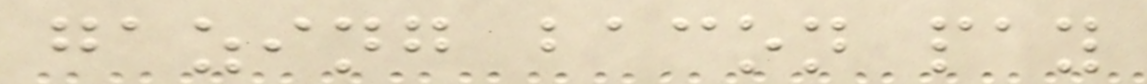gazing bacon pay
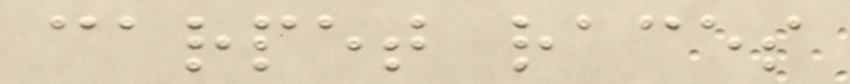carpet races
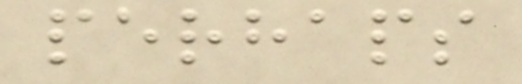perhaps
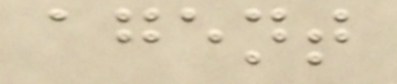agent
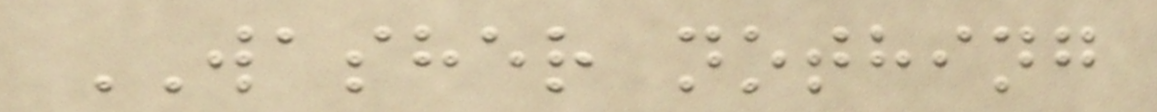WASHER nothing
